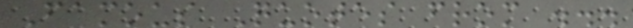Famous Quotes from ...
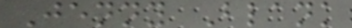Jenny Blank
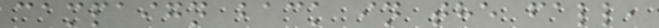campaign back in the fall,
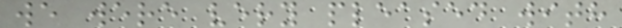we were very pleased with
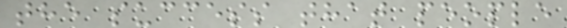the success that people
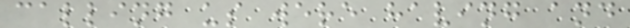calling us were having and
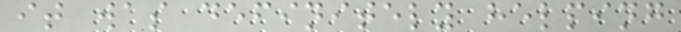it was definitely helping
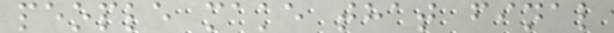people make that final
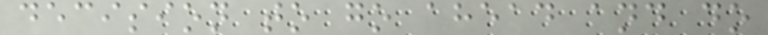decision to go ahead and do
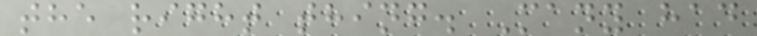the right thing. Many had
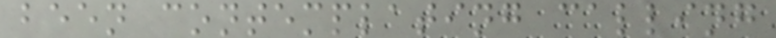been contemplating calling
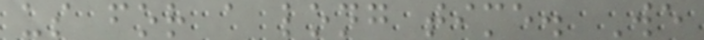us for a long time. We
